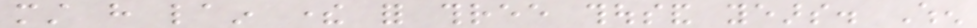must have lain there for three thousand years. When
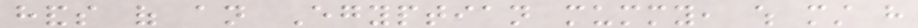hands of an Egyptian mummy, which must have
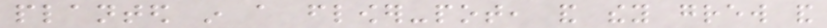planted in a flower-pot, and they grew and
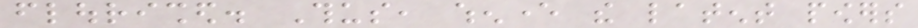flourished. Thus, whenever the latent powers
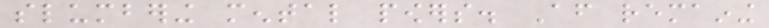slumbering mental powers. After remaining
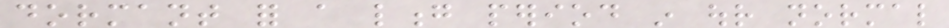dormant for a long period in our normal
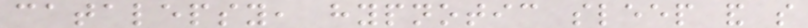catalepsy, hypnotic sleep and so
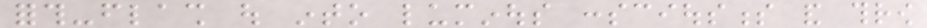forth-flash out into luminous consciousness and throw
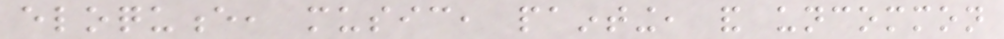eloquence, music, painting, and uncommon
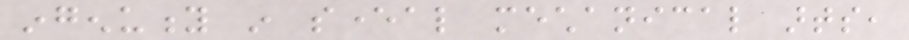ingenuity in several mechanical arts,
